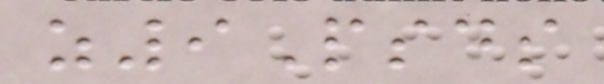z9Psds
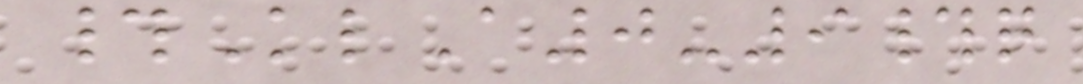#KlA0-9#q
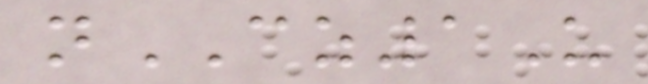nCZ1U
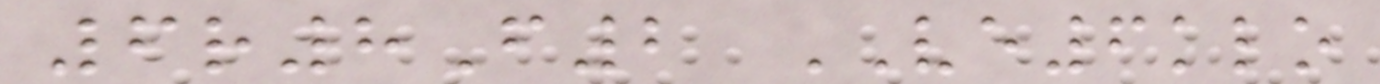6r8F2 VE6klo
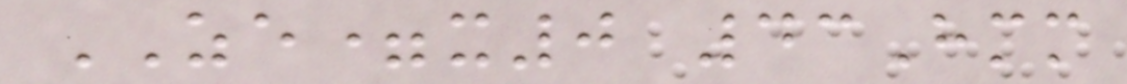ZE=x0 43Hmm
